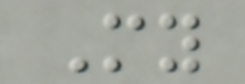My
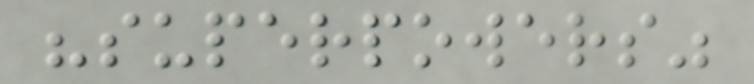"superpowers"
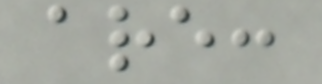are:
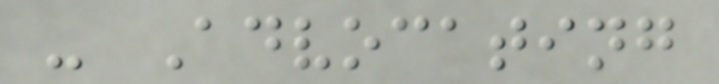- Advocating
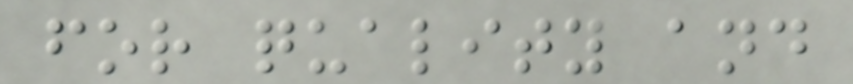for quality and
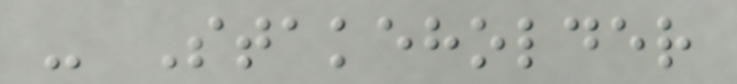- Stakeholder
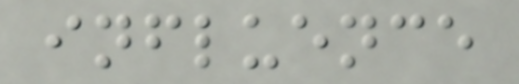influence
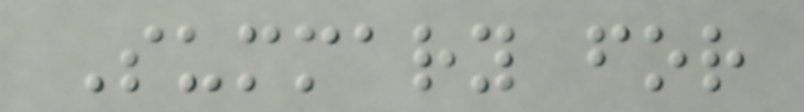Summary for
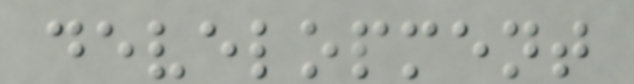development
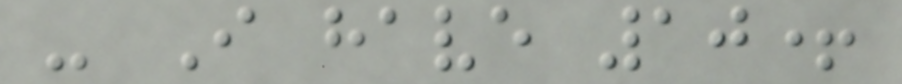- I have 10+
